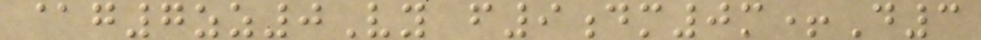@g7zz0Vy f9dm0m+D3
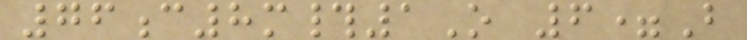76c8m#1O 6=B
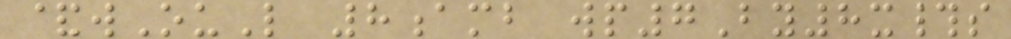&wOuL 8amb wp7By8x#s
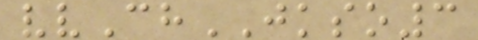vvChJKSO3
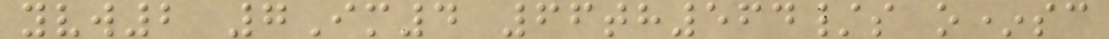yvw2 7Im4 66th564/s o*sc
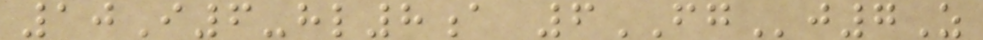10I6-hl8a 6FGj7Z
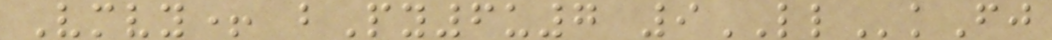Vmvy+ bPy6u7 9LLkFj
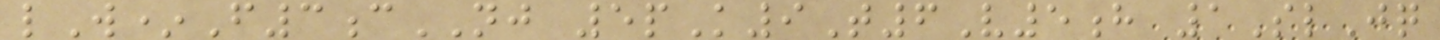lW*F3cNJ 5pK9T6V5h 1SlJq
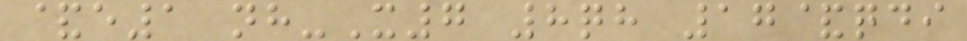&e1 nh-X7 8qh 17&qdi
